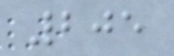205
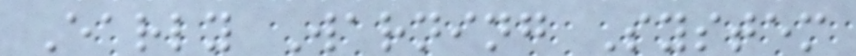Early Warning System
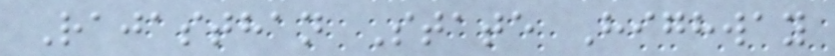Rajasthan State Highway
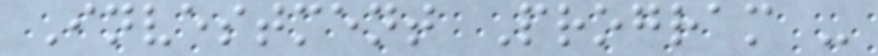Investment Program -
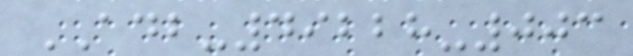ADB-49228-003
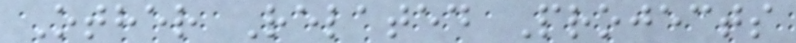Other Related Projects
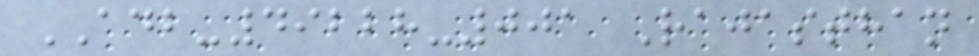ADB-49228-001 Rajasthan
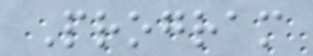Program
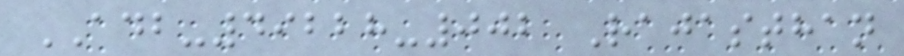ADB-49228-002 Rajasthan
